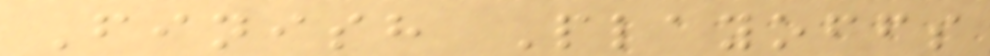Finish Playoffs
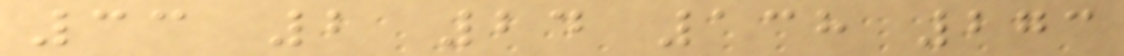33 2 24 138 273
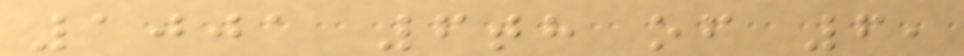1001 6th of 6,
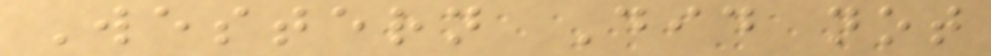Western Did not
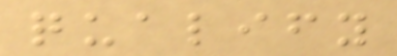qualify
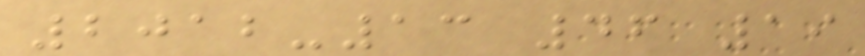2012-13 46 19
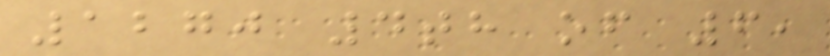1270 4th of 6,
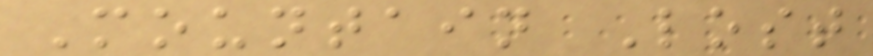Mountain Lost
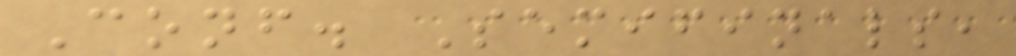Conf. Semifinals,
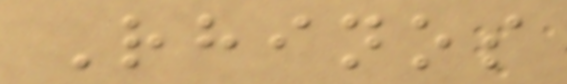Rhinos
